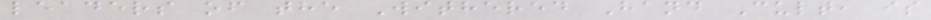leaders of the Withered Hand Cult, is
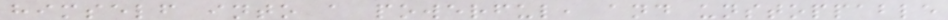himself into a powerful, and unstoppable
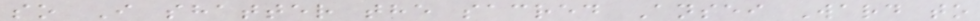so I shatter the sacred Ansei Ward to
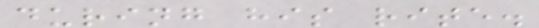during his rite.
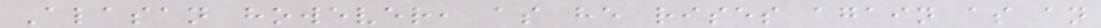Alasan however, as he rises again as an
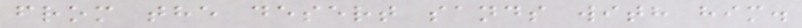from the desert sands with him.
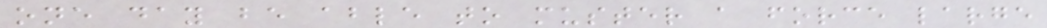one day be able to muster a force large
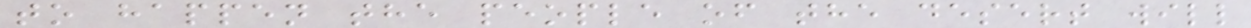to happen the people of the desert will
